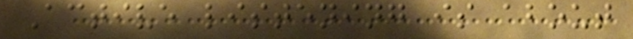Active listening is about
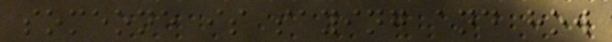someone is saying and how
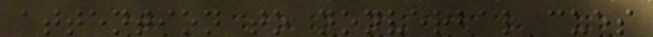attention to nonverbal cues
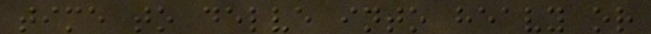time to delve into heavy or
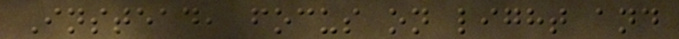Instead, focus on light and
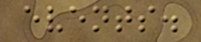events.
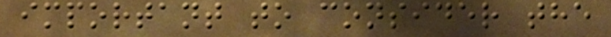important to consider the
